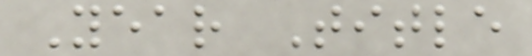Year Title
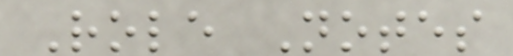Role Notes
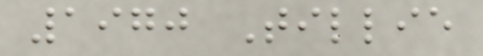1970 Tillie
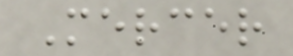Mercer
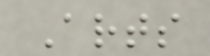Arts
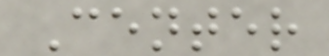Center
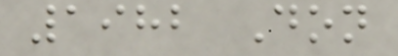1982 Don
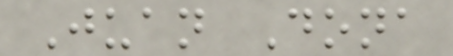Juan Dona
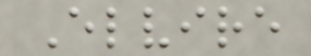Elvire
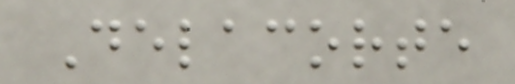Delacorte
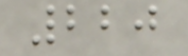220
